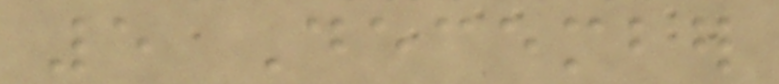5 December
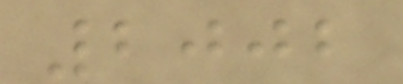2002
